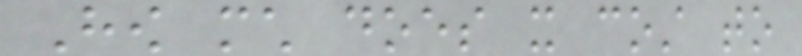How much does it cost to
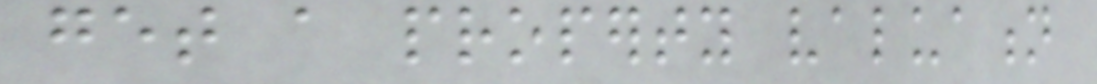get a property valuation
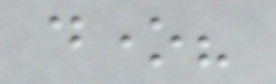done?
